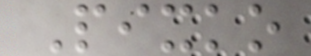Pixko
